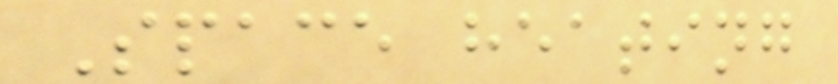Space heating
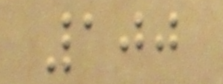100
